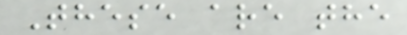These are the
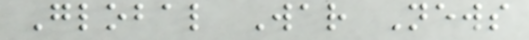Global War News
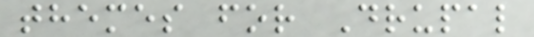themes for Drupal
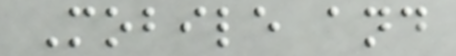Mobile and
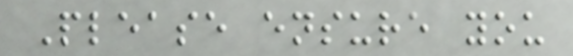Please ensure you
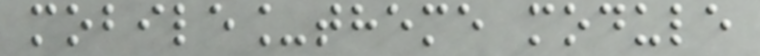mobile_theme module
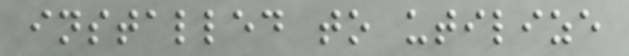installed to utilize
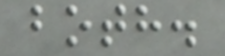both.
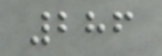286
